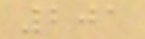201
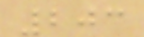203
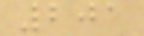201
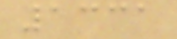1331
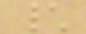\
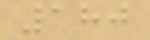180
